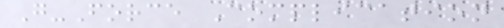G-Force Complication
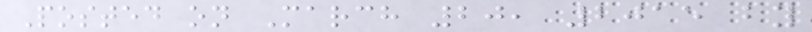Posted on March 20, 2015 by
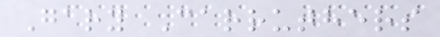Gary Carruthers
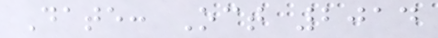Date: Oct 2014
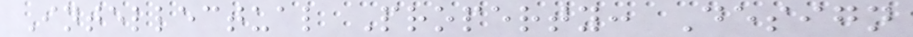Intellectual Property: Design
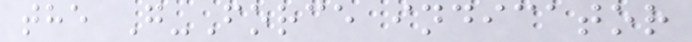the G-Force indicator
